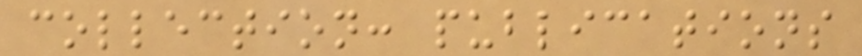collection: publications
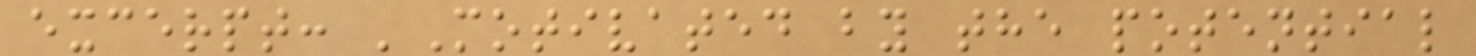excerpt: 'Motivated by the potential
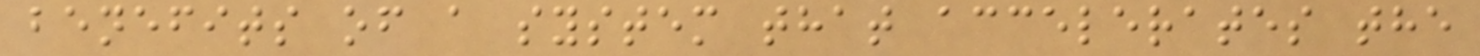benefits of a system that accelerates the
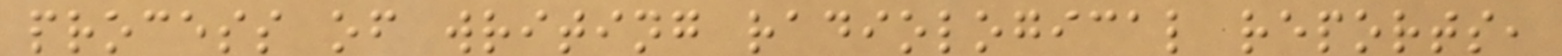process of writing radiological reports,
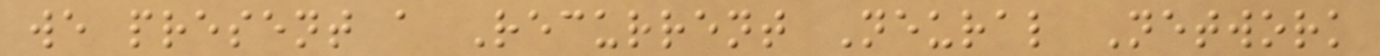we present a Recurrent Neural Network
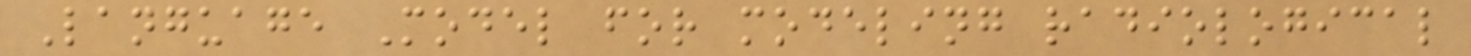Language Model for modeling radiological
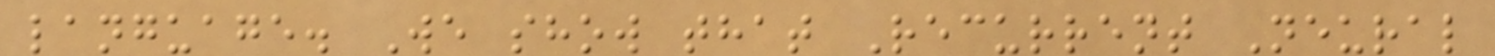language. We show that Recurrent Neural
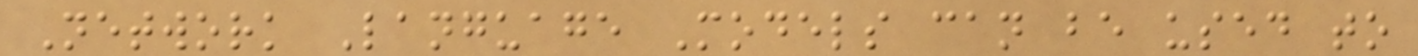Network Language Models can be used to
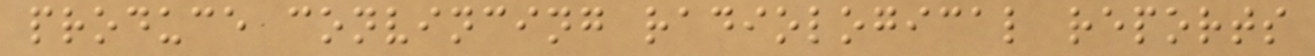produce convincing radiological reports
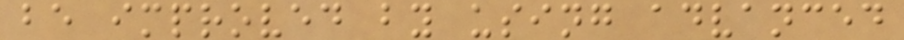be improved by using advanced
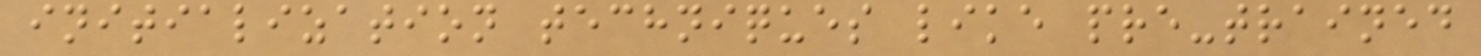initialization techniques like pre-trained
